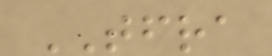TFRA
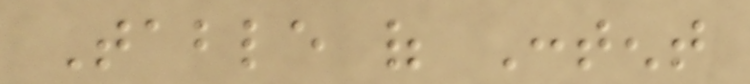Table of Content
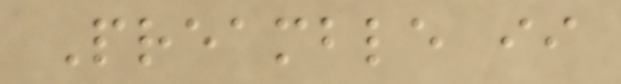Preamble ii
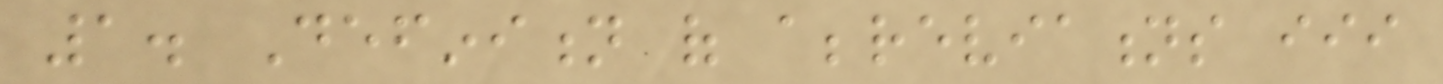1. Definition of abbreviations iii
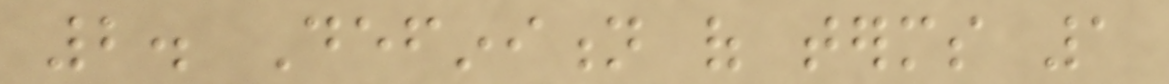2. Definition of terms 1
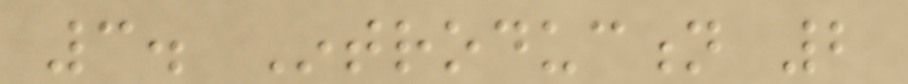3. Introduction 2
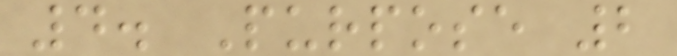4. Purpose 2
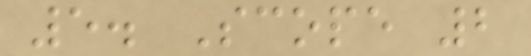5. Scope 2
